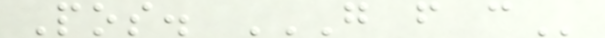Pos. G F C
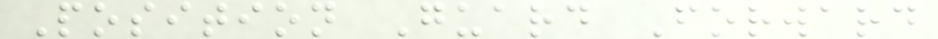Position Guard Forward
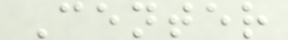Center
